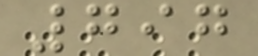797
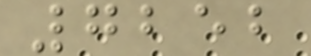7252
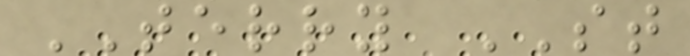TERRY ST
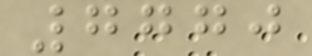7770
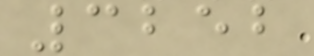3252
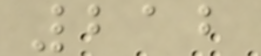212
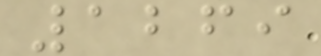1269
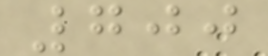700
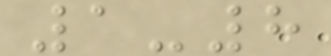1-8
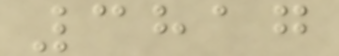3817
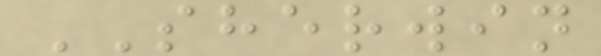SHERWIN
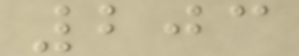203
